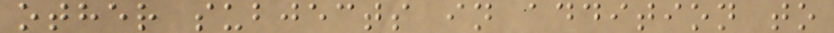other subjects in addition to
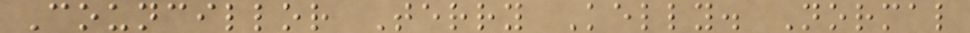Councillor Terry Kelly. Normal
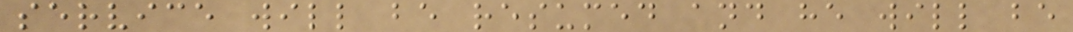service will be resumed and he will be
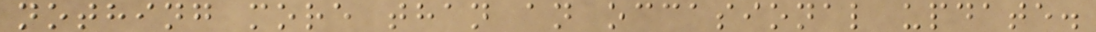nothing more than an occasional update.
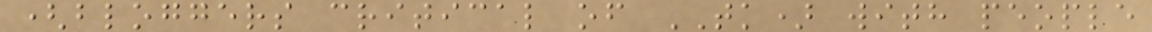(bloggers critical of TK) with people
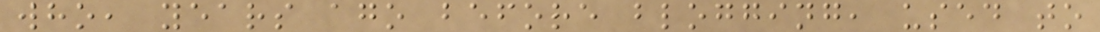who, years ago before blogging, used to
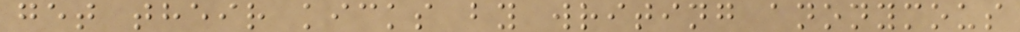get their kicks by writing anonymous
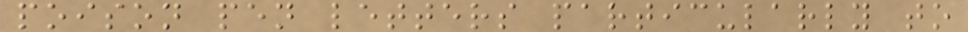poison pen letters particularly to
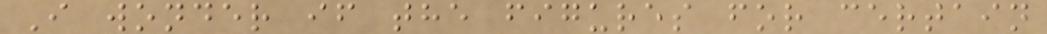I wonder if the figures for certain
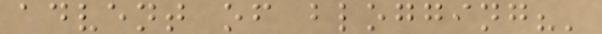advent of blogging?'
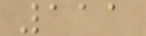111
